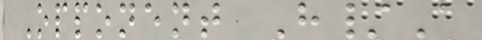Opponent H/A
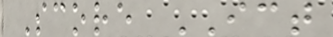Score ICT
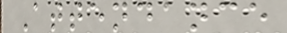Attendance
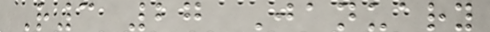R3 27 January
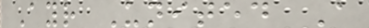Ayr United A
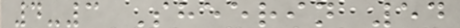4-3 Sheerin 54
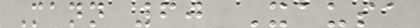Mann 60 Xausa
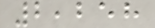2,258
